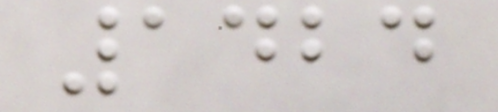1424
